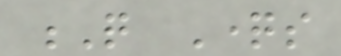Q Questions
